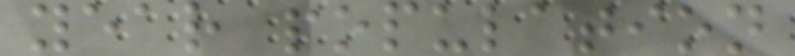year population
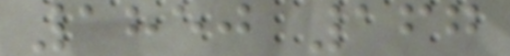1850 167
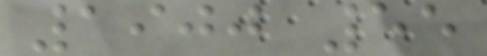1900 55
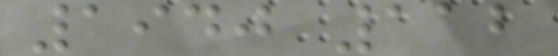1940 112
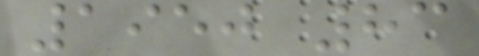1950 83
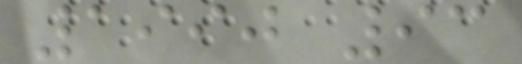1990 93
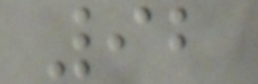92
